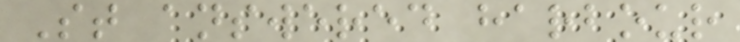St answered harbour
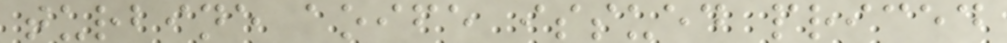turbine aoife issued priced
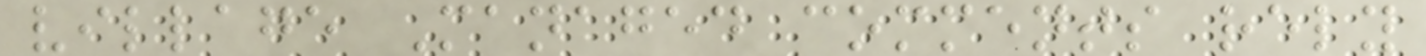village Managed comments rely
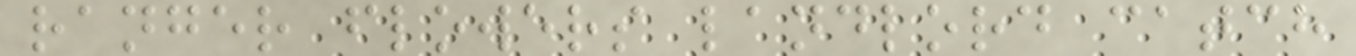ranger flowers landlord catch
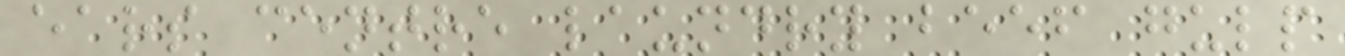ears centre laundry beef gulp
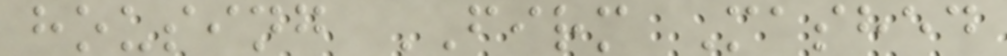housing FIRM Mashed
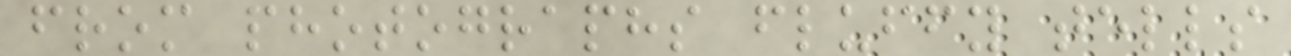from photographs fluffy tells
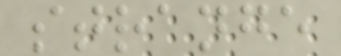strange
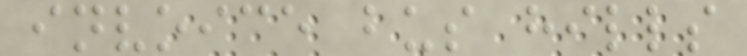invoice bus hills
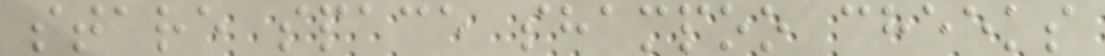stare space shampoo cheeks
